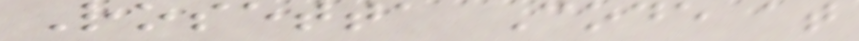Rosetta Code at
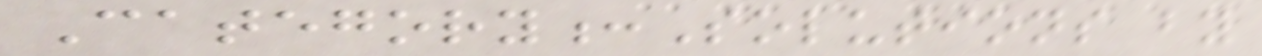Category:Solutions by
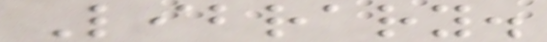Library.
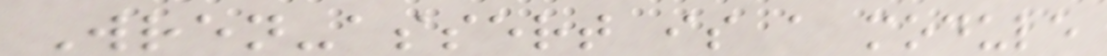Wren-assert is a module
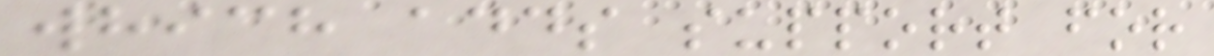which adds support for
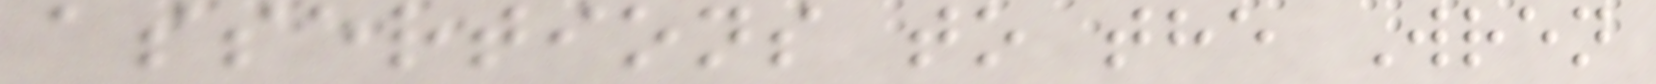assertions to the Wren
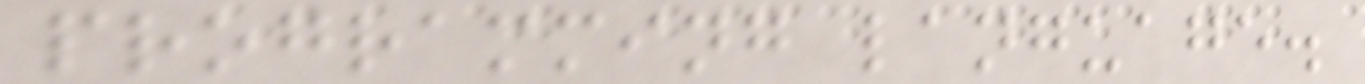programming language.
